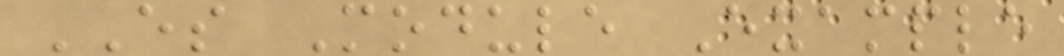ES Module Example
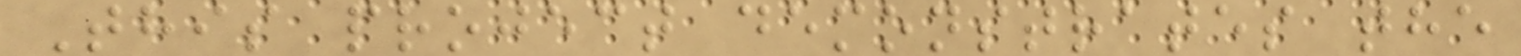This project demonstrates the
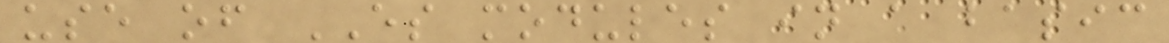use of ES modules in a basic
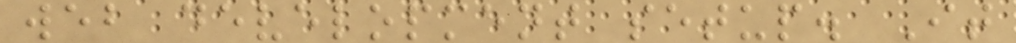web development setup. It
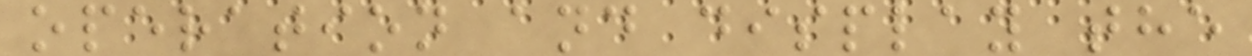operation and display the
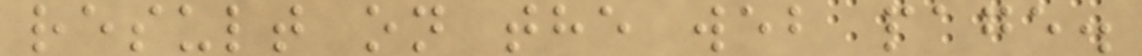result on the web page.
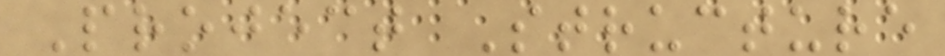Project Structure
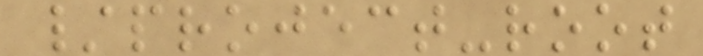/project-root
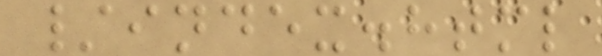/index.html
